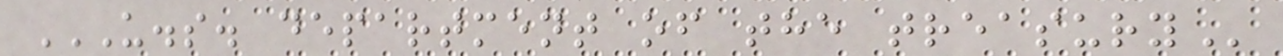U.S. DEPARTMENT OF THE TREASURY
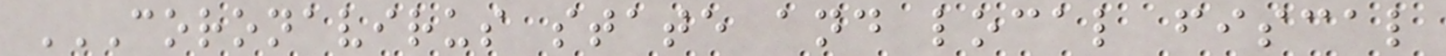CORONAVIRUS STATE AND LOCAL FISCAL
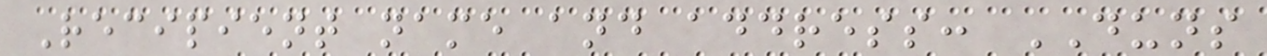Recipient name and address: DUNS
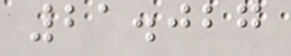21.027
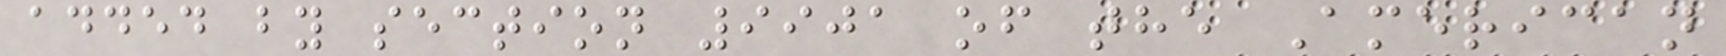added by section 9901 of the American
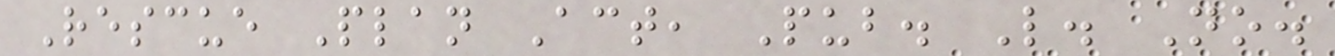Rescue Plan Act, Pub. L. No.
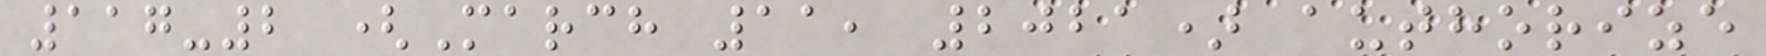117-2 (March 11, 2021) authorize
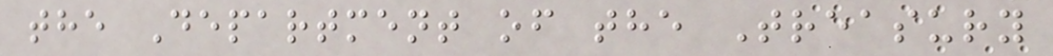the Department of the Treasury
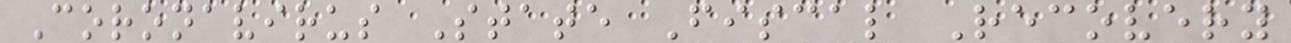Coronavirus State Fiscal Recovery
